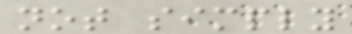not simply
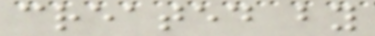created by
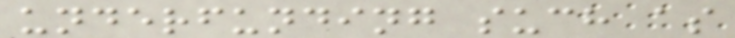underfunding such as
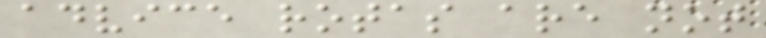advice rotas are not
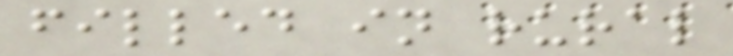filled in rural
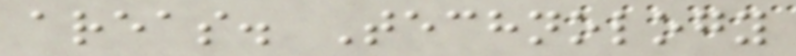areas. Technology
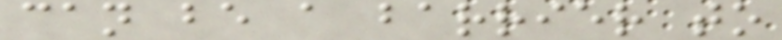can be a barrier to
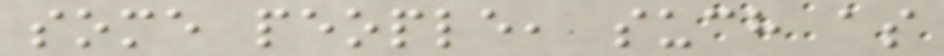some people, such as
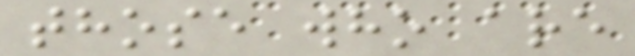those who are
